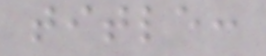title:
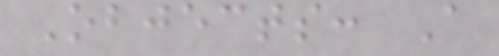Objects: A
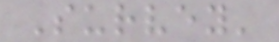Survey'
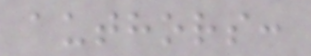authors:
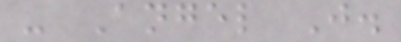- Angel J.
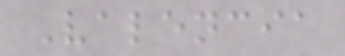Valencia
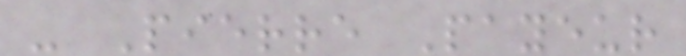- Pierre Payeur
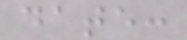date:
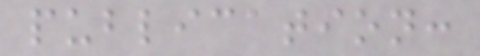publication:
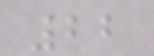22
